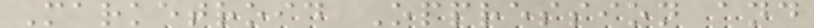Marketroid Oppression and
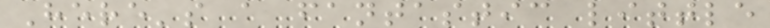Here's a fantastic little
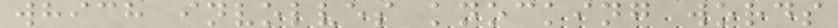which involves knocking words
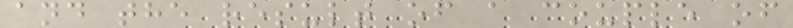and the result of a couple of
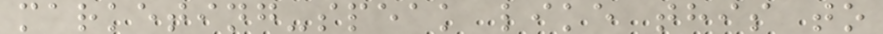marketing-speak like this to
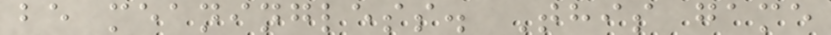be meaningless. This game
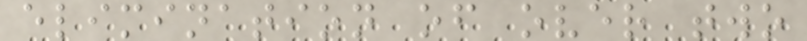elimination of over two
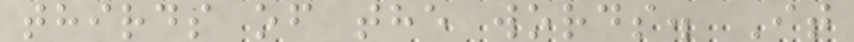thirds of the words. It
